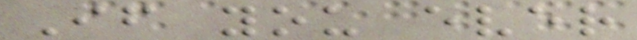If you ever
